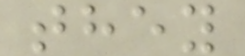they
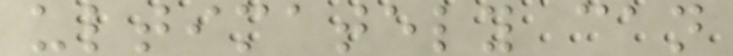ultimately can
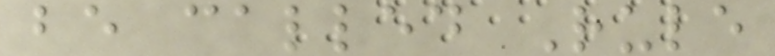be called Rule
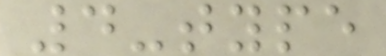4-type
